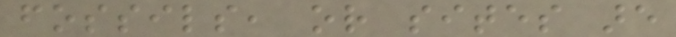fossils, or sites are
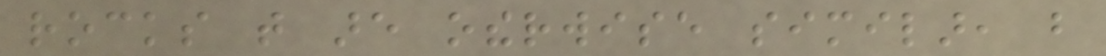rocks that are otherwise similar, but
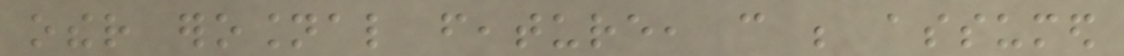other erosional feature, can be assumed
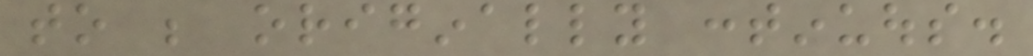to be originally continuous.
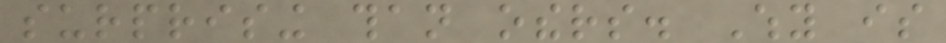surprising than others. Why is
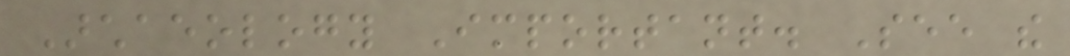Archaeology Important. See the
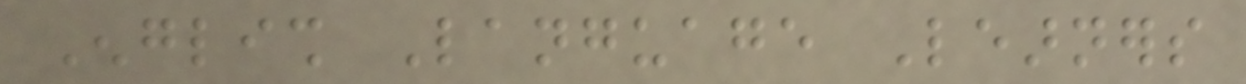English Language Learners
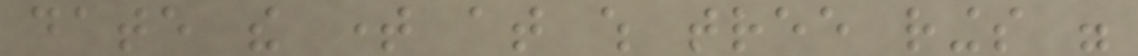date the time at which tree rings were
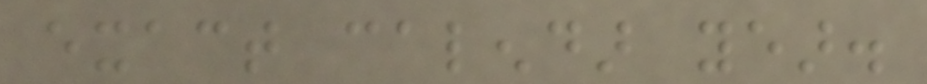exact calendar year.
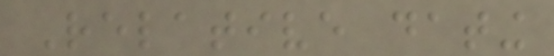Relative dating
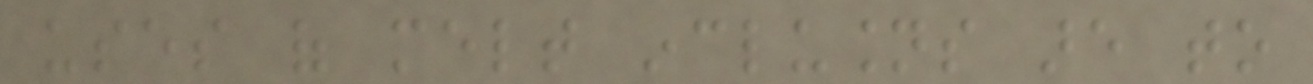uses of melt inclusions are to
